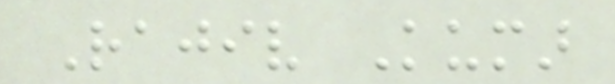Rajiv Kumar
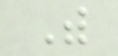With
